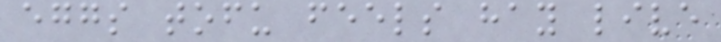eggs tofu feels hay live
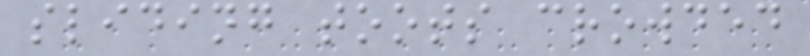sliding toots crowded
